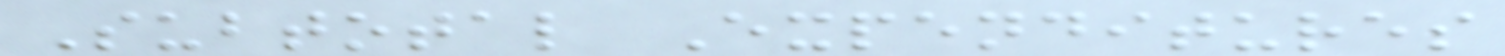Subtotal Expenditures
